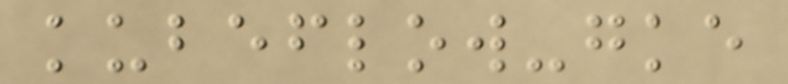kubeflow-gke
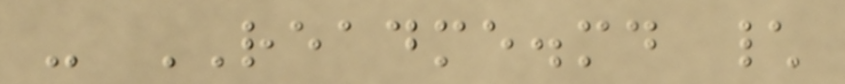- README.md \
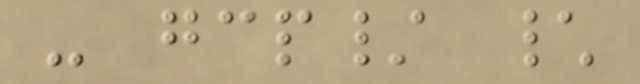- gcp/ \
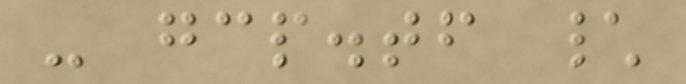- gcp.tf \
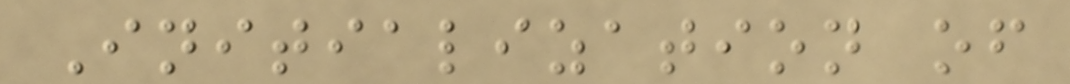Initialization of
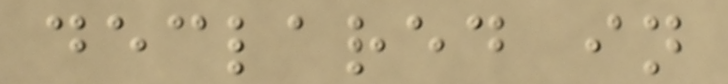declared in
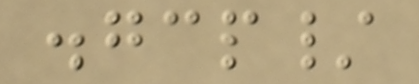.gcp/
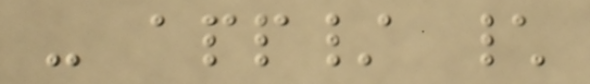- app/ \
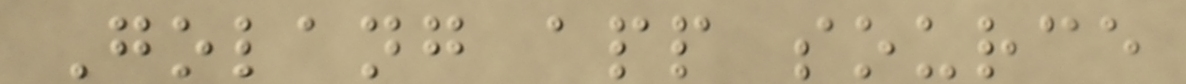Golang app source
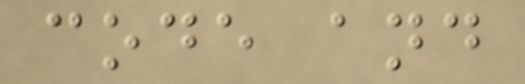code and
